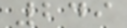249
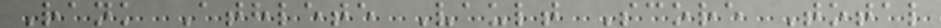Rank Athlete Vault Score Total
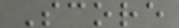Score
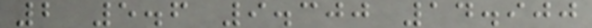2 5.6 9.300 14.900
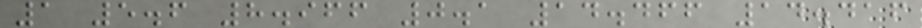1 5.6 8.966 0.1 14.466 14.416
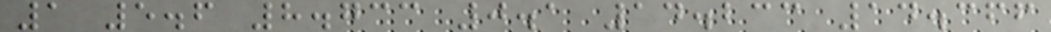1 5.6 8.733 0.1 14.233 14.366
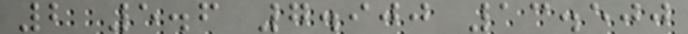2 5.6 7.900 13.500
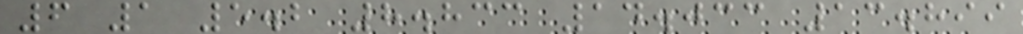6 1 5.2 8.833 14.033 13.899
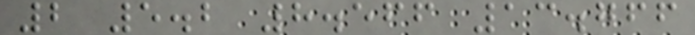2 5.2 8.566 13.766
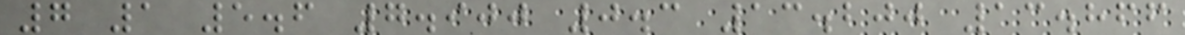7 1 5.6 7.900 0.3 13.200 13.866
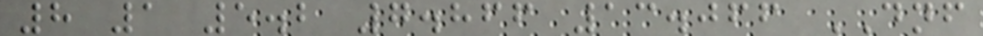8 1 5.2 7.866 13.066 DNF
